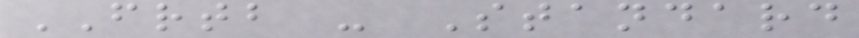FRTB - Standard
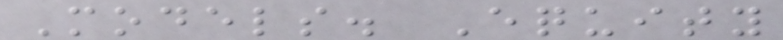Models. Equity
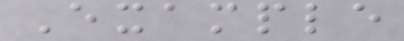Example
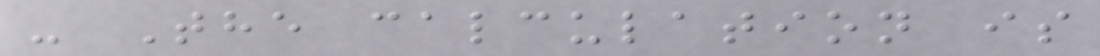- The calculation is
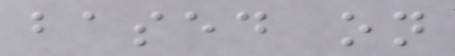based on
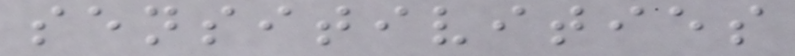sensitivities
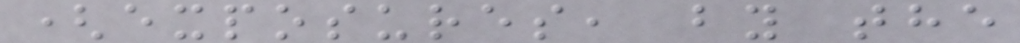(exposures, by the
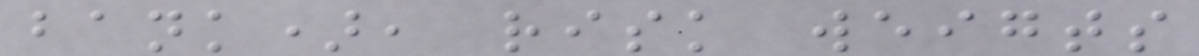bank), risk weigts
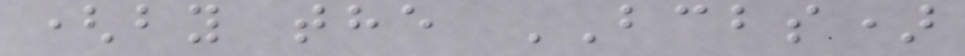(by the BCBS)
